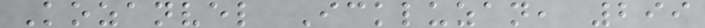Kozanvel Ickluzan, 299
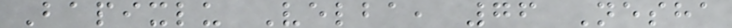Bapixlu Velba, 76 Nesha
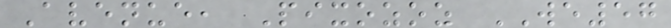Avenue, Pixozoz WE57
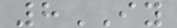8IY
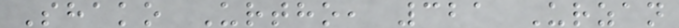Shako Urtho, 321 Urzan
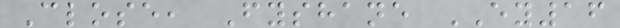Close, Fyshane EY16
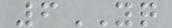6YQ
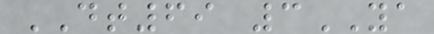DT69 3YA
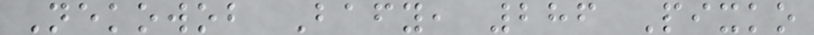Nekowob Bafy, 286 Pixko
